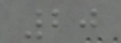20
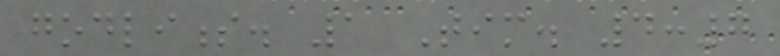godliness. 1 Tim. 4:7
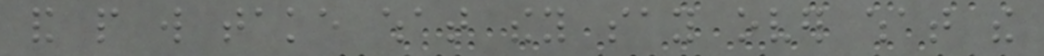and people will take what they say over what the
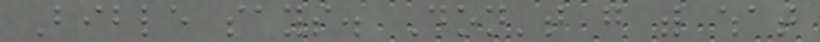Bible says. Don't go with what
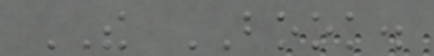THE BOOK.
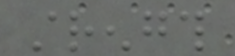strength
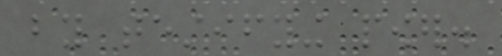by testifying power.
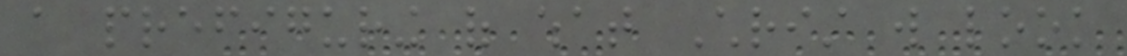a prefiguring of what Christ will look
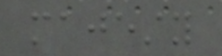majesty
